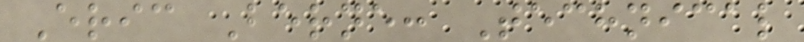Eric Berne: Technical
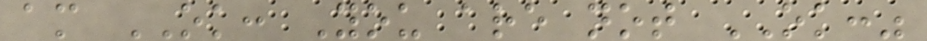am OK: You are not OK:"
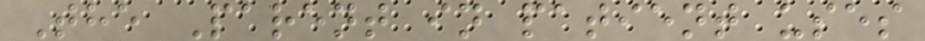The Parent in patient uses
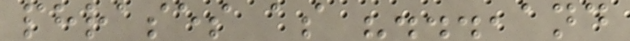phrases as "...,and
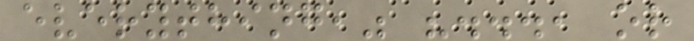everything," "..., or
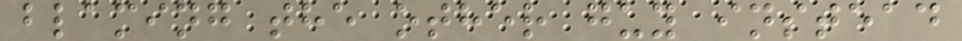blaming the other guy instead
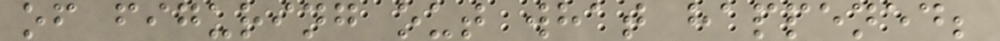of figuring out what happened;
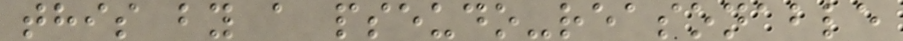this by a pseudo-reasonable
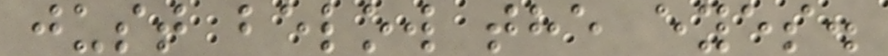just below the eyes.
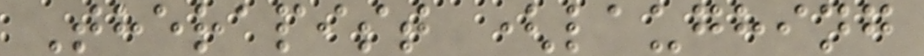Therapist (laughing
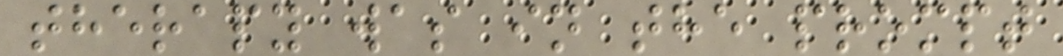therapy was in the prompt
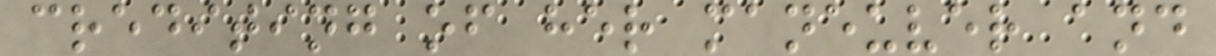crediting of her maneuver and
